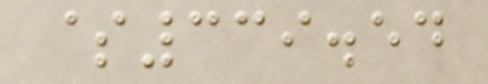$339.54
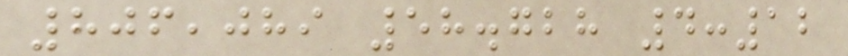806,089 58.728 4:12
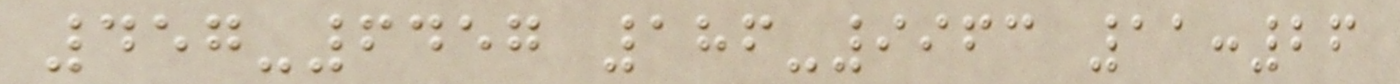457-6457 186-9963 11:26
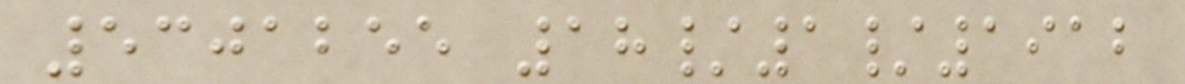5301255 18/1/1912
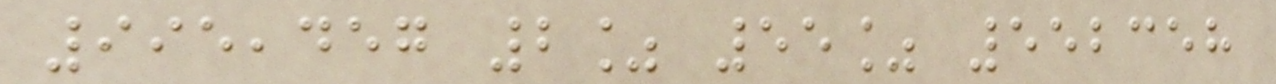995,457 2% 55% 552358
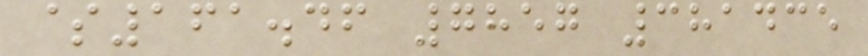$161.46 7857 381435
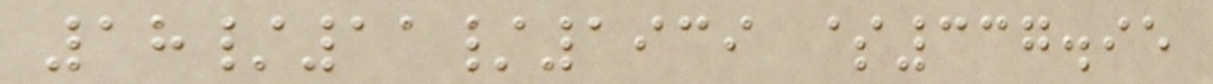18/11/1939 $337.95
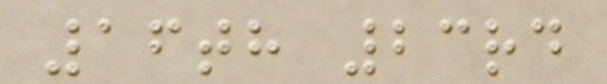16th 23rd
